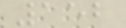152
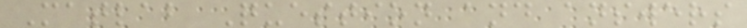Matlab Question and answers
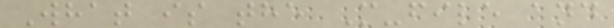What is the M-file and
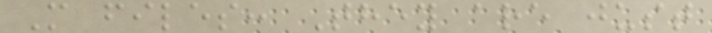M files: They are just
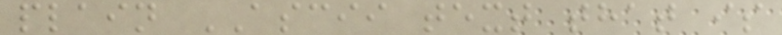plain ASCII text that is
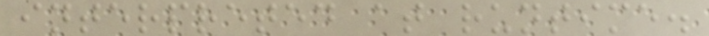interpreted at runtime.
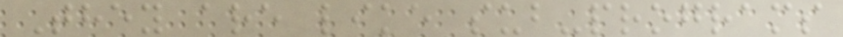They are like sub-programs
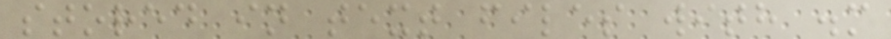stored in text files with .m
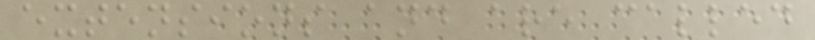extensions and are called
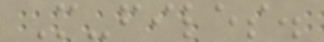M-files.
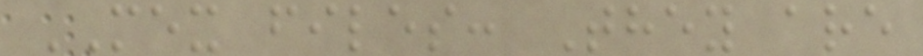MEX files: They are
